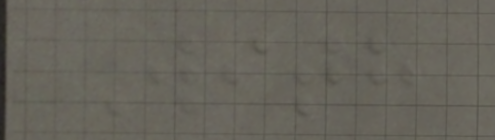With
